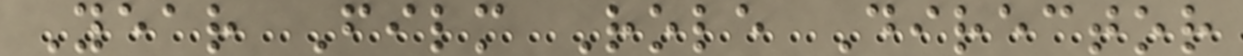Year Film Role Director
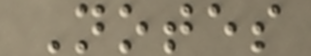Notes
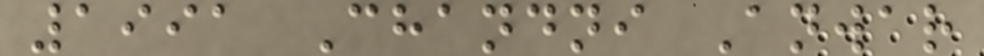1991 Chandni Anwar
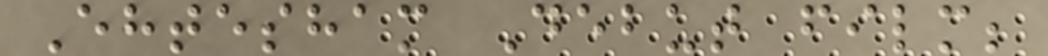Ehtesham Debut film;
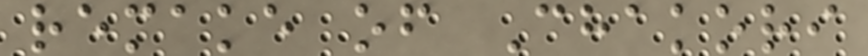remake of Chakori
